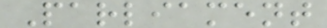Parliament
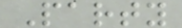Party
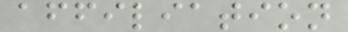affiliation
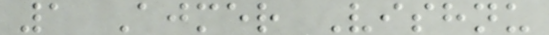1 Ajmer Vishnu
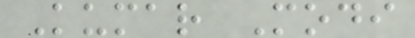Kumar Modi
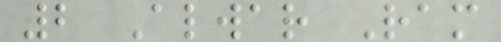2 Alwar Ram
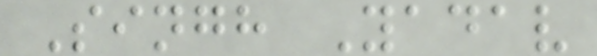Singh Yadav
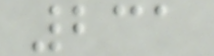231
